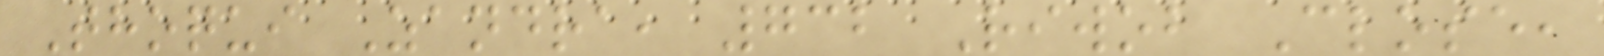Thoqui Zandra, 732 Riwob Close,
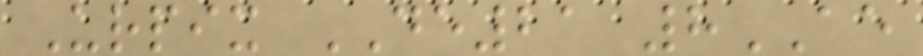Urpix DE21 8AE
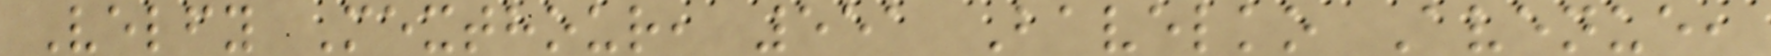Velfy Mexthour, 551 Bavelko Avenue,
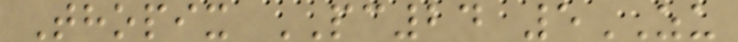Thopix PC24 5ZU
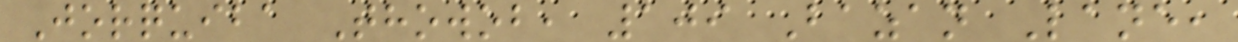Jorquiba Thowob, 109 Bazan Lane,
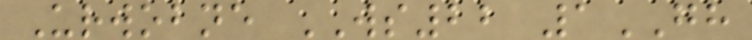Urwobne WS22 1GH
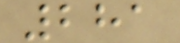281
